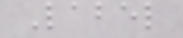Label
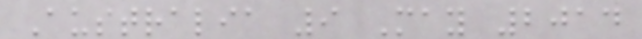Australia 9 May 2014
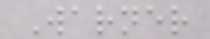Warner
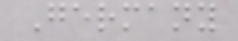Germany
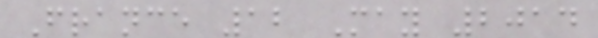France 12 May 2014
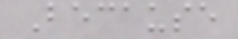Because
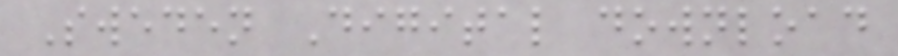Sweden Digital download
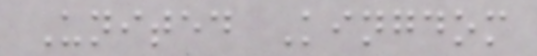United Kingdom
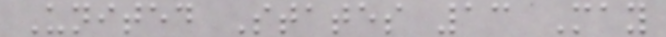United States 13 May
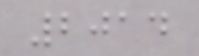2014
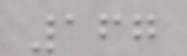167
